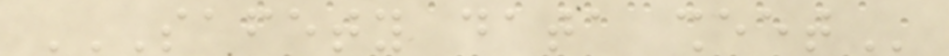SAFETY DATA SHEET
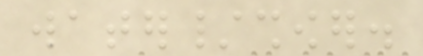water/shower.
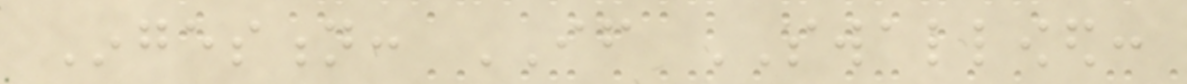Ingestion: IF SWALLOWED:
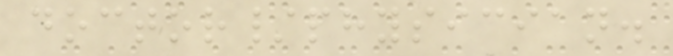doctor/physician.
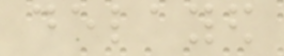delayed
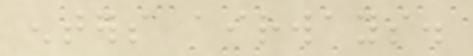enters airways.
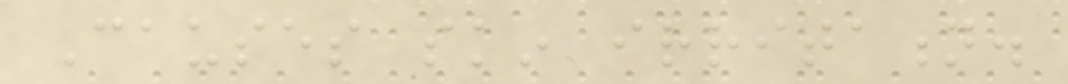Causes skin irritation.
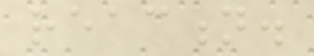reaction.
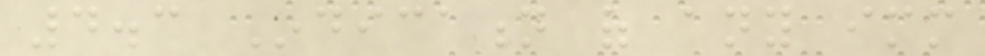4.3 Indication of any immediate
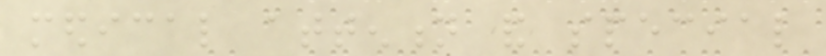medical attention and special
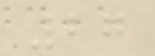27
